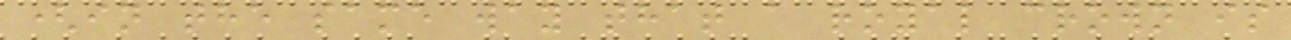(in the same way that a royal crown is
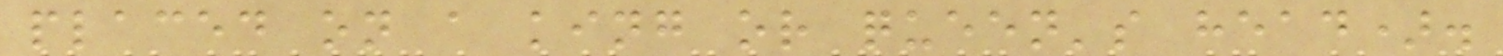placed on a king or queen's head).
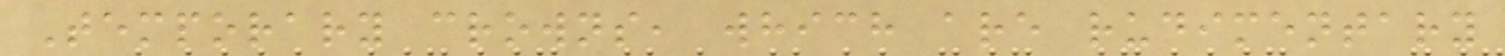Temporary crowns, which are rudimentary
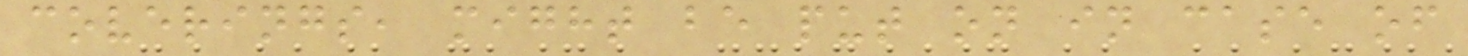coverings, might be put on in case of
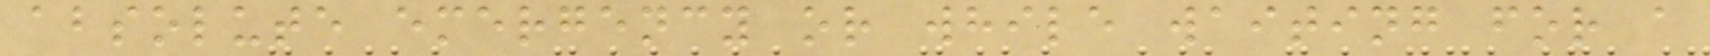absolute emergency or while waiting for a
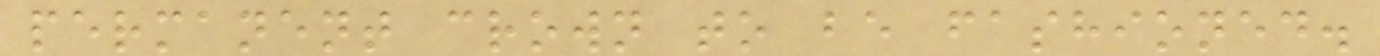permanent crown to be fashioned.
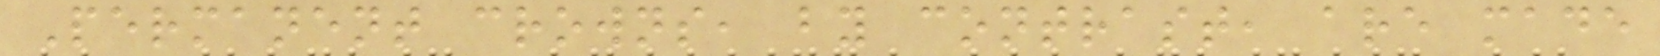Permanent crowns, by contrast, are made
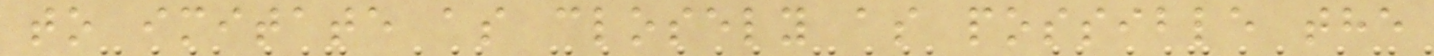to imitate as closely as possible the
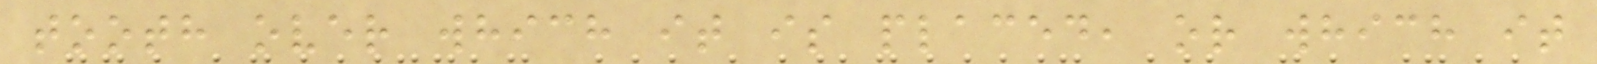tooth over which it is placed, or which it
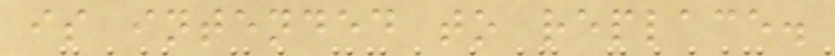is intended to replace.
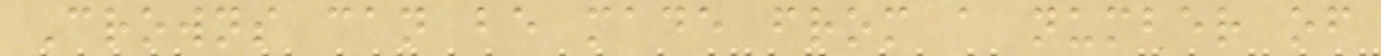Crowns can be made from a number of
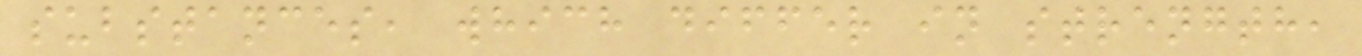substances, which differ in strength,
